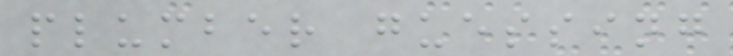plumber guessing
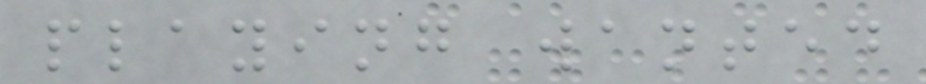playing wanted
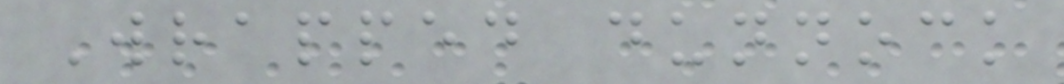Wrapped dunnock
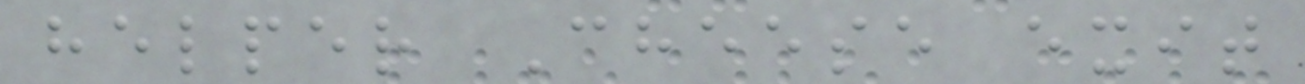helper Cheese exit
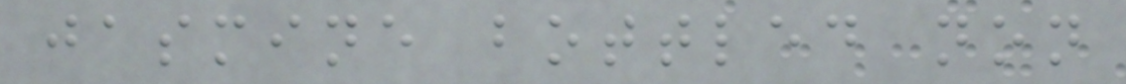jasmine bottled non
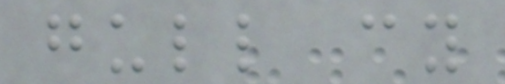gull cy
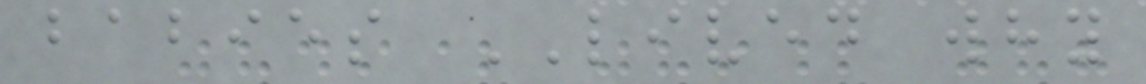babies LIVED why
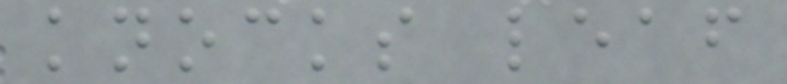knocks leaf
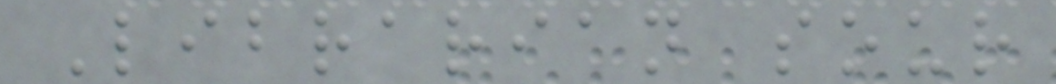Librarian sour
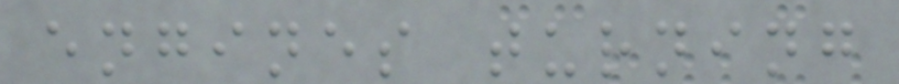engines turning
